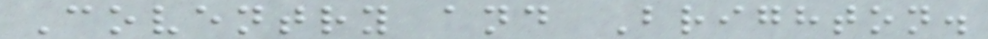Coventry and Brighton.
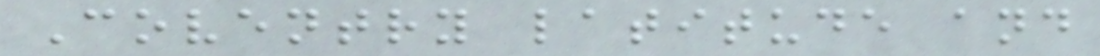Coventry latitude and
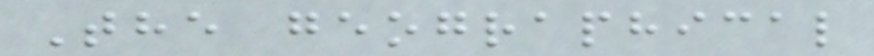The geographical
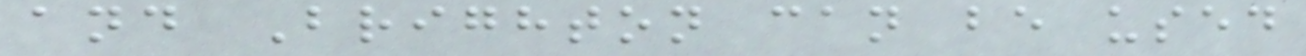and Brighton can be used
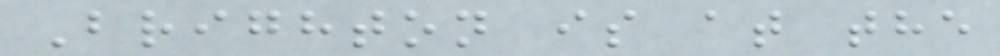Brighton is at the
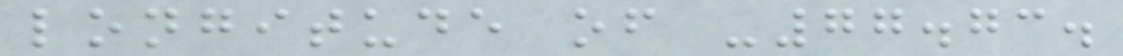longitude of -77.73.
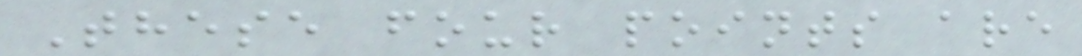These four points are
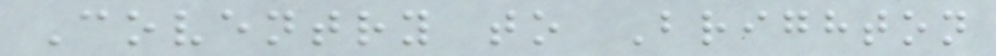Coventry to Brighton
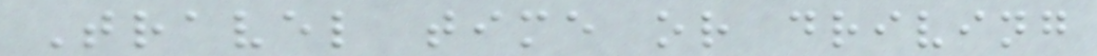Travel time or driving
